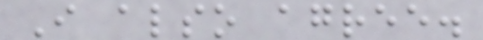I also agree.
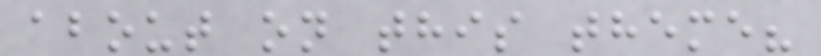about on this theme?
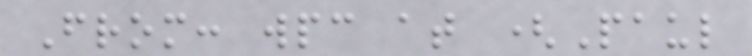From: wpc at (Paul
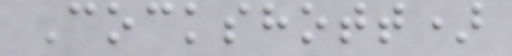Cockshott)
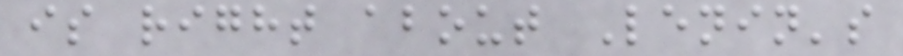is right about Lenin's
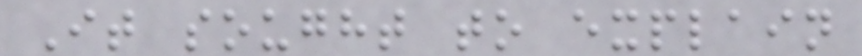It sought to explain
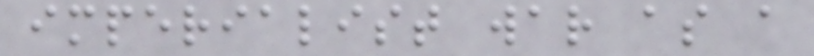imperialist war as a
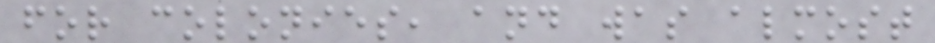for colonies, and was almost
